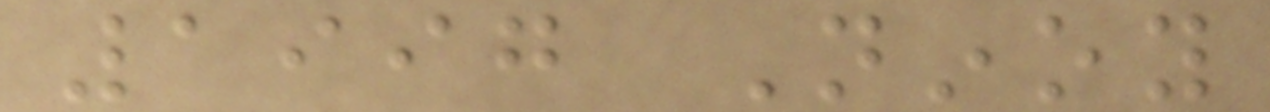1997 Ninoy
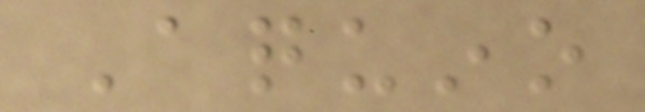Aquino
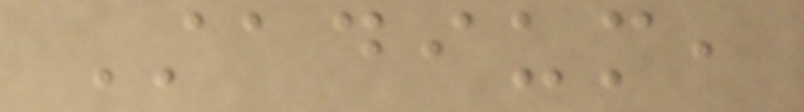Stadium,
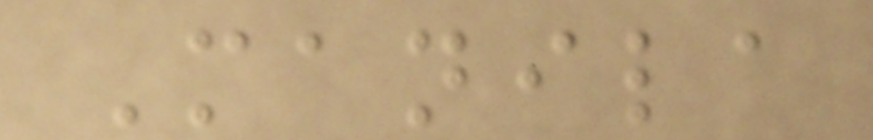Manila
